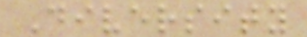Diversity
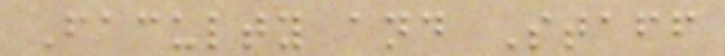Faculty and Staff
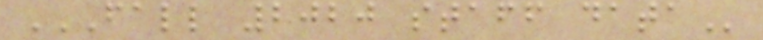FALL 2020 STAFF DATA
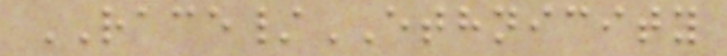RACE/ETHNICITY
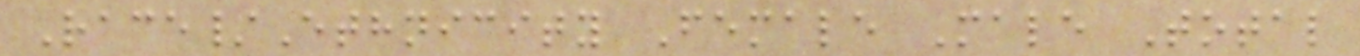Race/Ethnicity Female Male Total
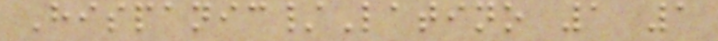Hispanic/Latino 1 1
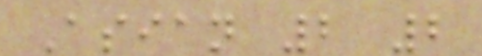Asian 2 2
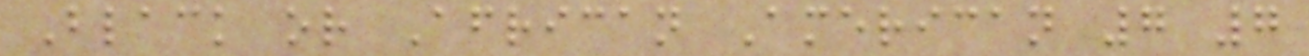Black or African American 7 7
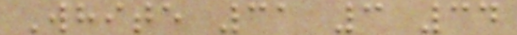White 31 3 34
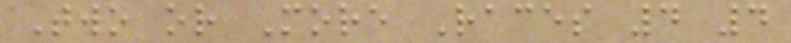Two or More Races 4 4
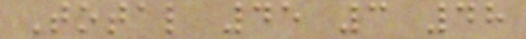Total 45 3 48
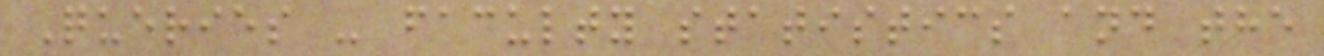Queries - faculty statistics and the
